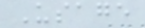Usage
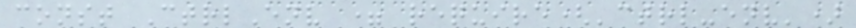const CtrlEnv = require('ctrl-env')
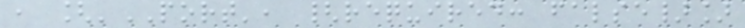, ['PORT', {required: false}]
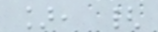], {
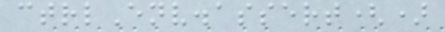ctrlEnv.assert()
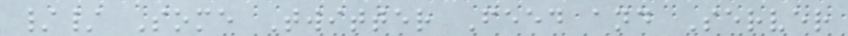// Some Twitter Feed and Server
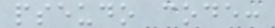pseudo code:
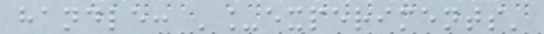handle: '_experiments'
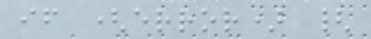if (error) {
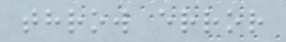throw error
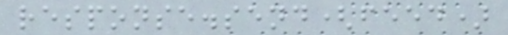response.send(feed)
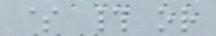$ # or
